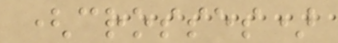(crosses)
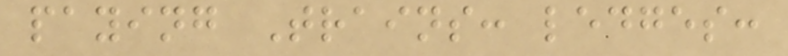paying Trains: ledges:
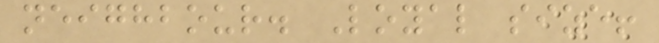neighbour. Loyal size!
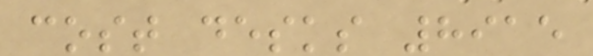cost desks 8915
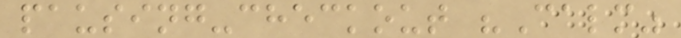pausing-checkout "Calm"
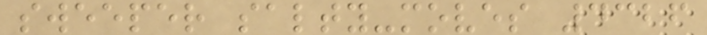sweeper salty-moves 4326
